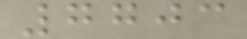7703
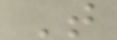T
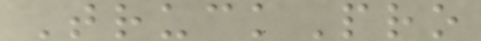TruckPro
